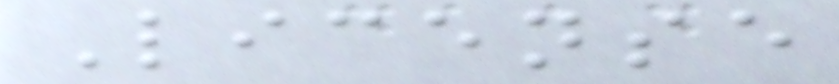License
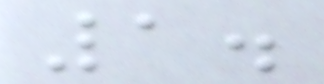1.
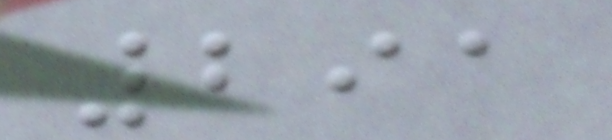291
